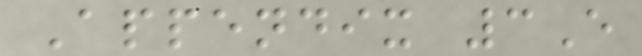Appendix 3E
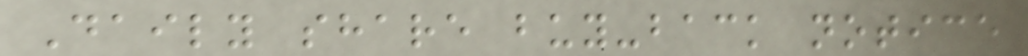Daily share buy-back notice
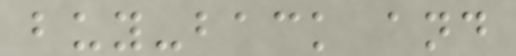buy-back and
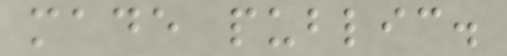made public.
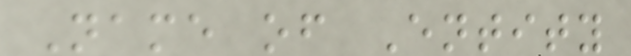Name of Entity
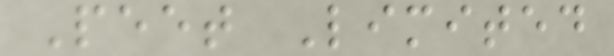Peet Limited
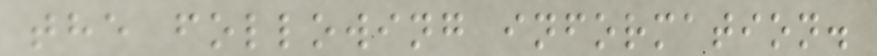the following information.
